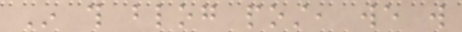In this blog post, we will
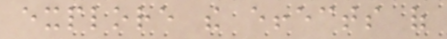explore the effects of
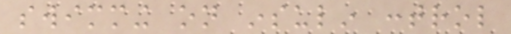swimming on insulin control
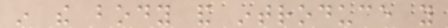in the body and introduce you
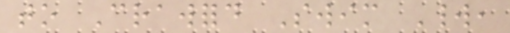to Crawford Swim World,
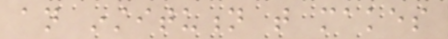an institution that makes
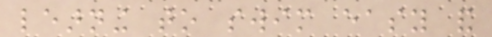learning to swim easy and
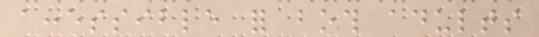accessible for both adults
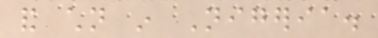and children in Nigeria.
